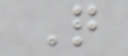Q
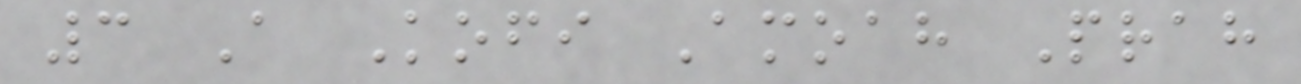3 A Kofi Amoah Prah
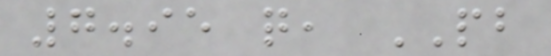7.95 q, PB
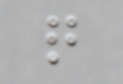q
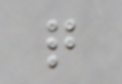q
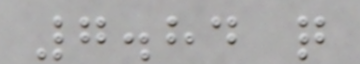7.84 q
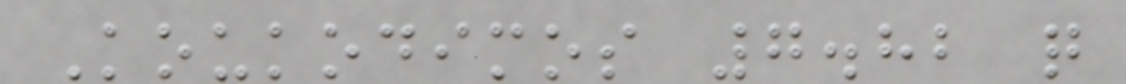Koukodimos 7.82 q
